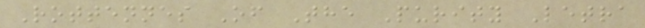Rottennes Of The Purity Letra
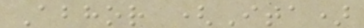Abhor (Ita)
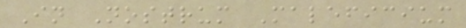In Nostrum Maleficium
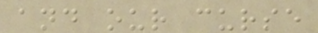and our curse
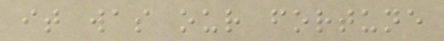it was our fortune
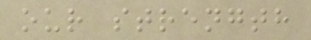our strength
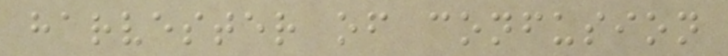harvester of confusion
